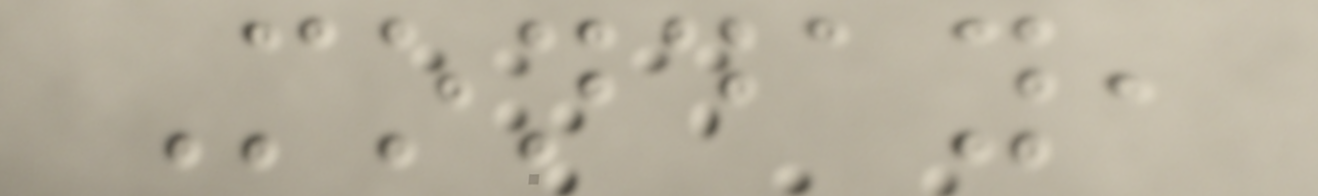Monday,
